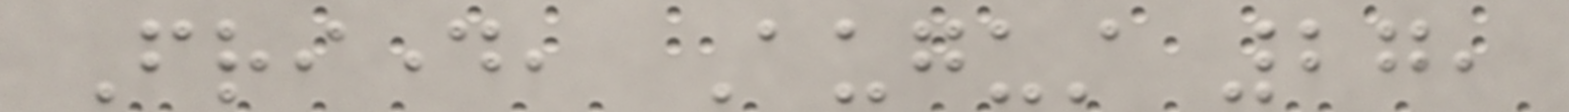Friday, August 27,
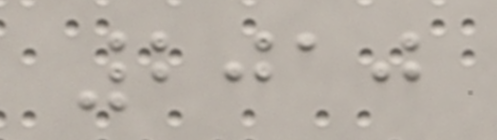2010
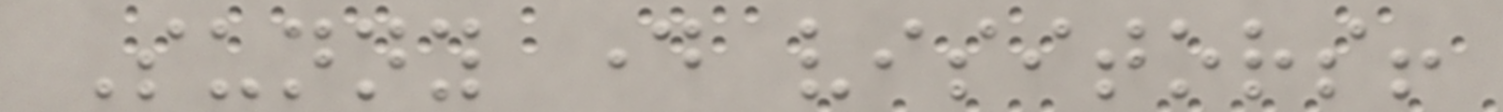Sunny day visitors!
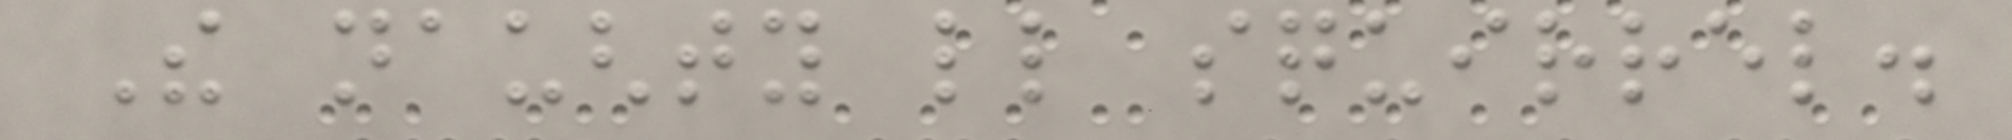The naughty little squirrel.
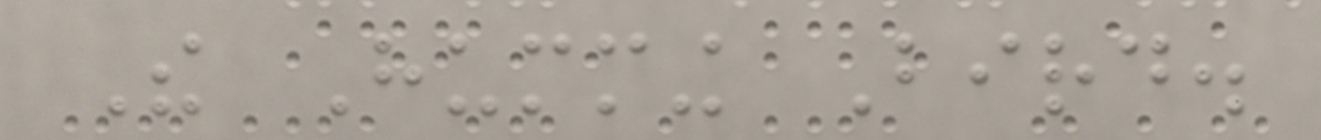The Humming Bird.
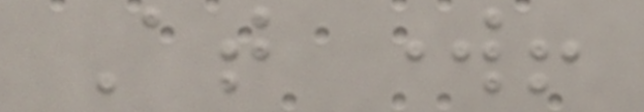At work!
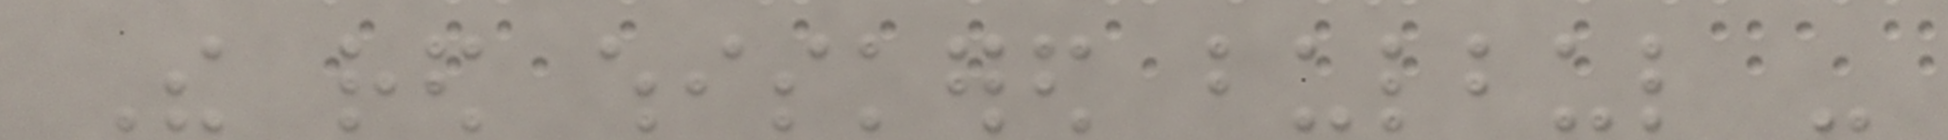The red whiskered bulbul -
